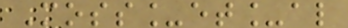Moss_et_al
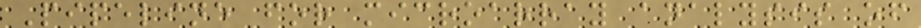Pipeline for microarray analysis of
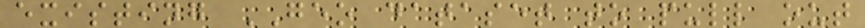existing GEO dataset to pull out
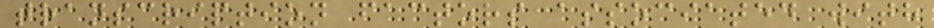transcription factors associated with
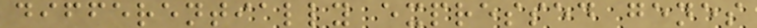differentially expressed genes
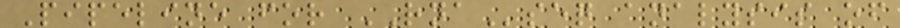Pipeline for RNAseq analysis of
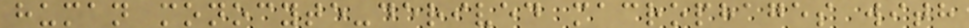human monocyte-derived macrophages with
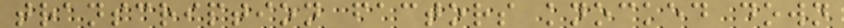transcription factors knocked down
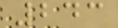243
